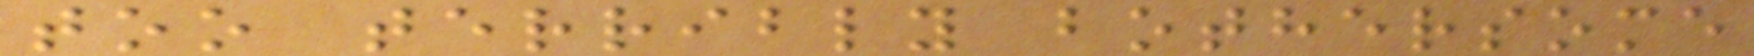too terribly bothersome
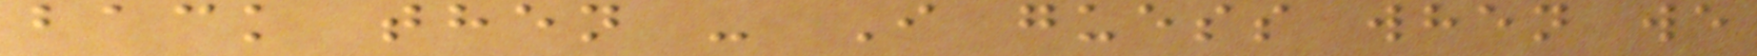back then - I guess when we
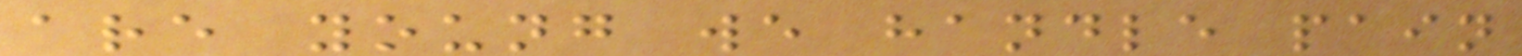are young we handle pain
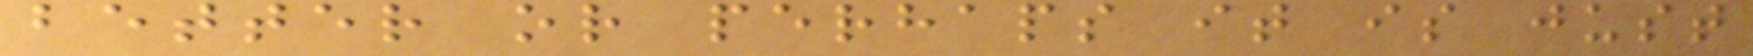better or perhaps it is just
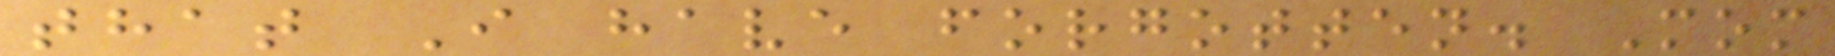that I have forgotten. Mom
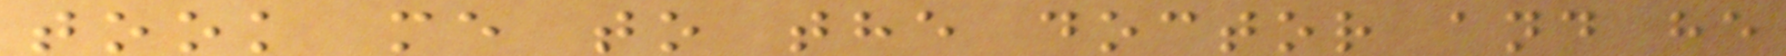took me to the doctor and he
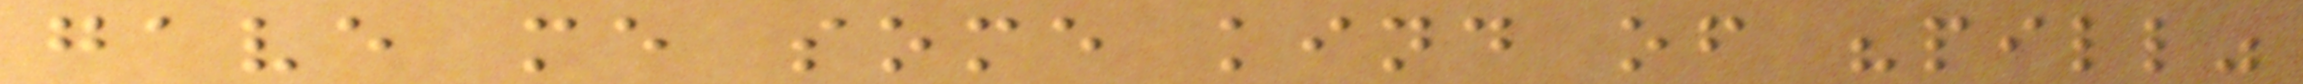gave me some kind of "pill"
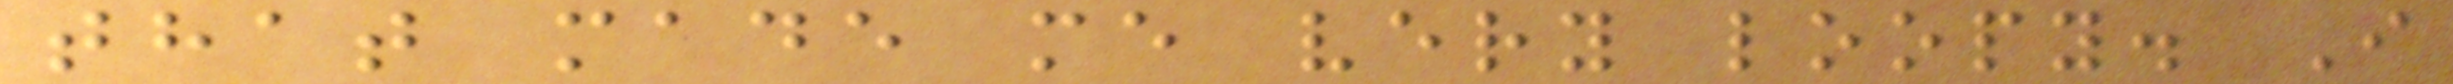that made me very loopy. I
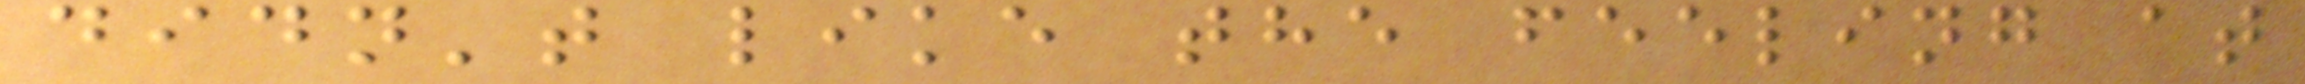didn't like the feeling at
